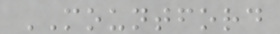MOUNTFORD
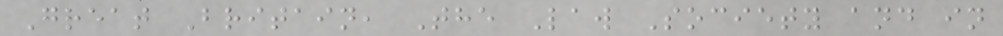Great Britain, The Law Society and in
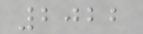2022
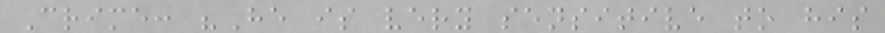Crime: "He is very sensitive to his
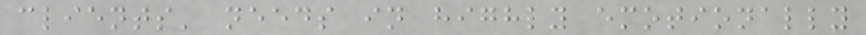clients' needs in highly emotionally
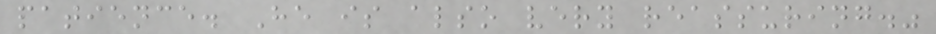patience. He is also very reassuring."
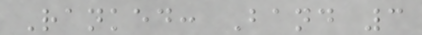Ranked: Band 3
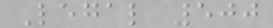Legal 500
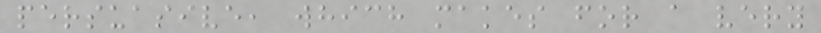persuasive, which makes for a very
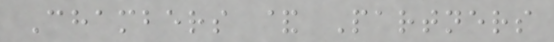Chambers & Partners
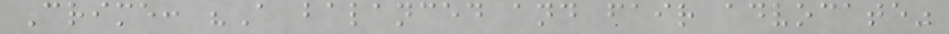Crime: "A balanced and fair advocate"
